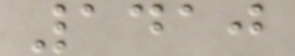1410
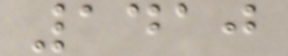1410
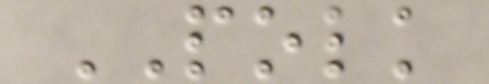POLK
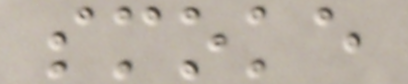smoke
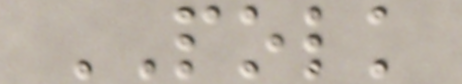POLK
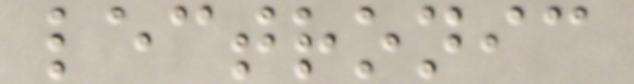lectronic
